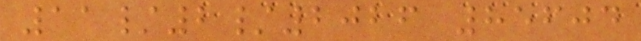11/2/2026 85604
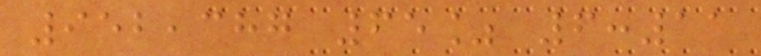952,387 65% 6:11
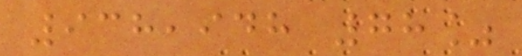938,948 78%
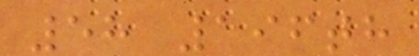58 196th
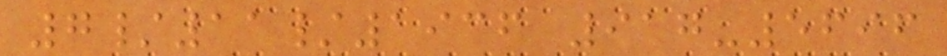7/11/1936 917-5696
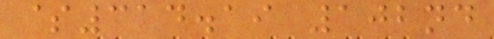$314.19 102nd
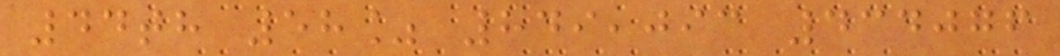44th 58% 849,093 434076
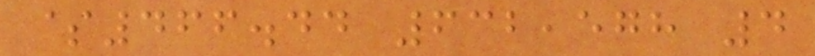$466.44 632,578 4
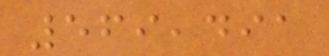569,491
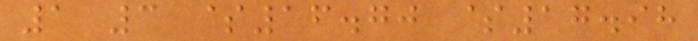1 3 $16.70 $17.98
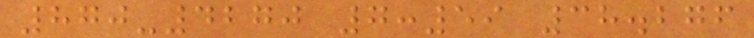870-4270 7:59 38.276
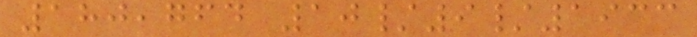180,764 10/9/1933
